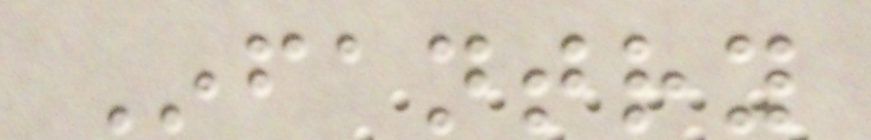Infantry
